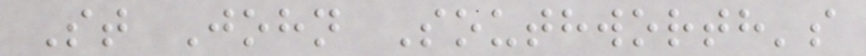St John Southworth's
